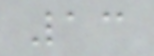13
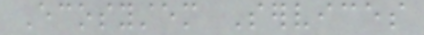Ecosystem Services
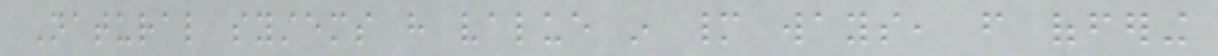Natural systems have value in many ways, from offering
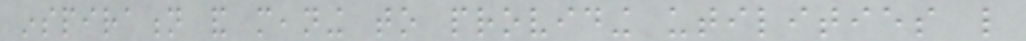inspiration and meaning to providing utilities like
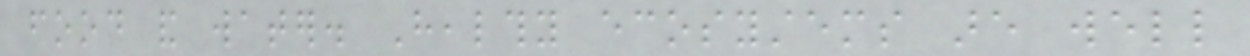food and water. Healthy ecosystems are well
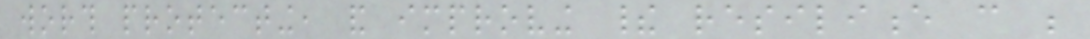worth protecting, and improving their resilience can be
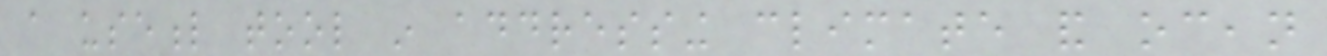a useful tool in addressing climate and ocean
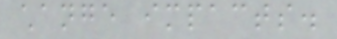change impacts.
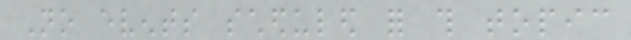No events scheduled for this topic
